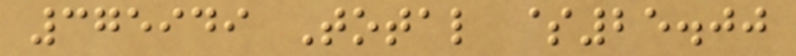375949 Total $25.00
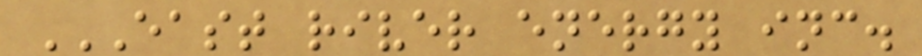EAST RIVER ENERGY INC.
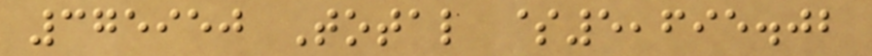375950 Total $5,695.02
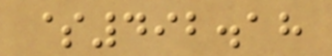$492.18
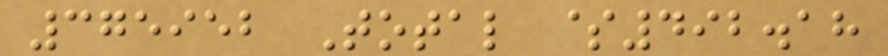375952 Total $492.18
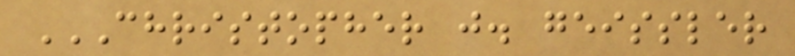CHRISTOPHER J. GEISSLER
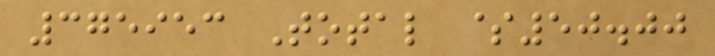375953 Total $50.00
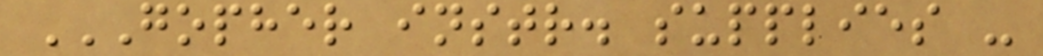GOPHER INSTR. SUPPLIES -
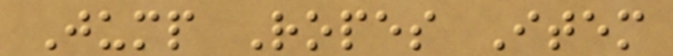Jump Ropes Item
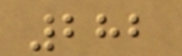282
